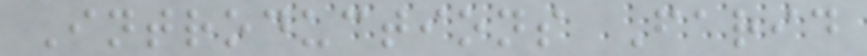Introductions Farid
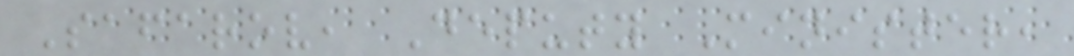Safarov, Deputy Minister,
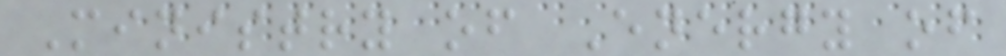Ministry of Energy of
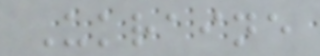Ukraine
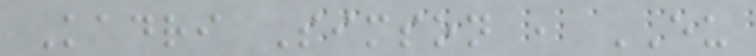Kadri Simson , EU
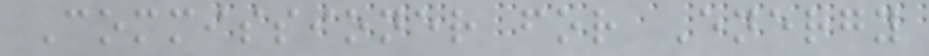Commissioner for Energy
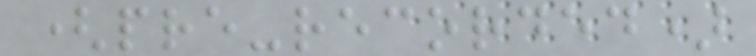(pre-recorded)
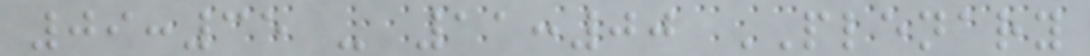09:35 - 11:00 PLENARY
